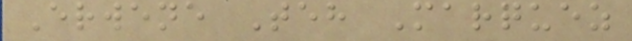Erwene Teh Marquez
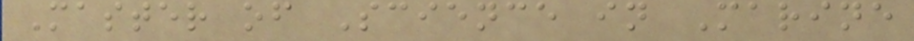Master of Science in Marine
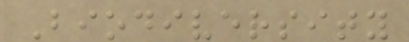Biodiversity
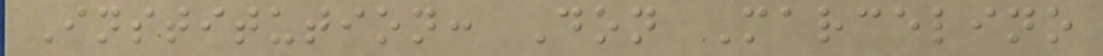Institution: Don Marcelino
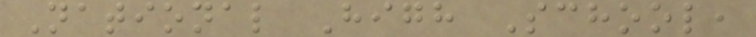National High School,
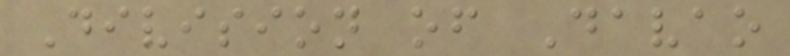Division of Davao
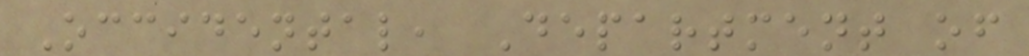Occidental, Department of
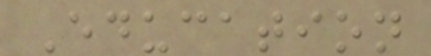Education
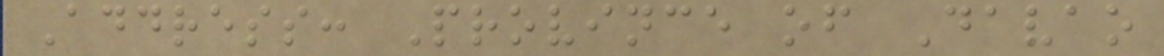Address: Province of Davao
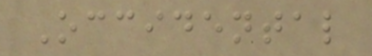Occidental
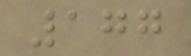177
